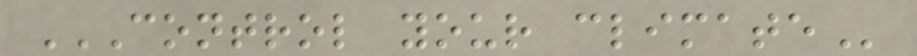CONTROL YOUR CLIMATE
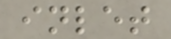inlet
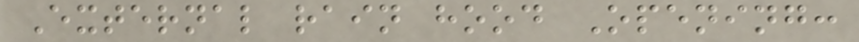External rain hood Opening:
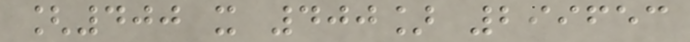[400 x 400] 299653
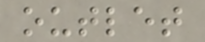outlet
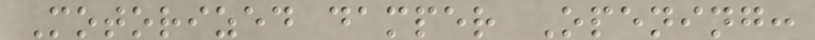Motorized damper Opening:
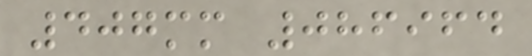407mm 086964
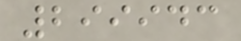299943
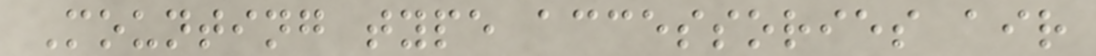Mounting type accessories air
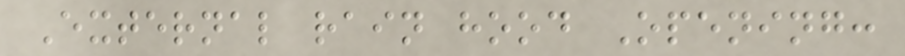External rain hood Opening:
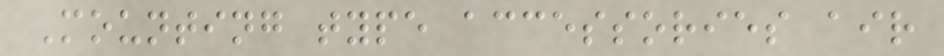Mounting type accessories air
